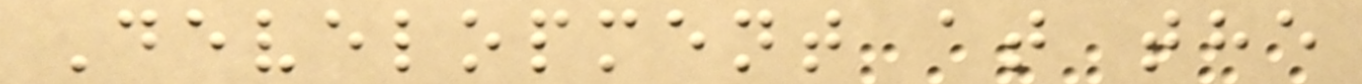Development at the
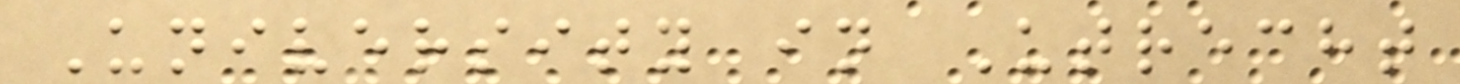University in Utrecht
